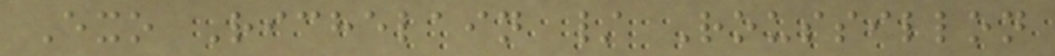Exo Richelain / Roussillon
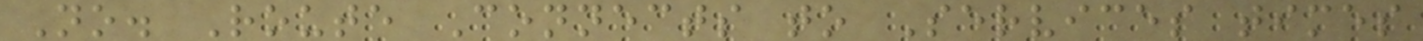No. Route Connects to Services times
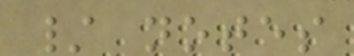/ notes
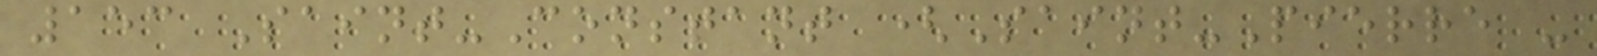153 Saint-Constant (Saint-Pierre -
